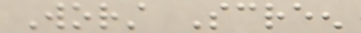Worst Screen
